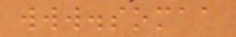www.somaa
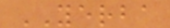YERBA
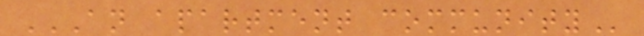AN APARTMENT COMMUNITY
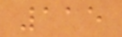115
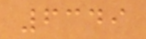6349
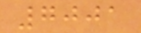7001
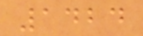1424
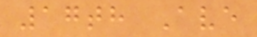17th Ave
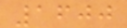1600
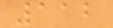112
